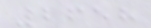2658
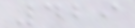429
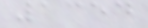1354
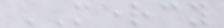MERCY
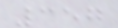357
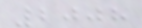2008
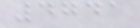4741
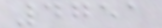4751
